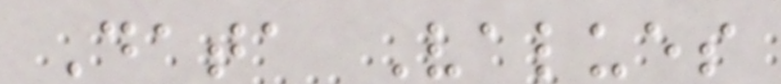Data Values
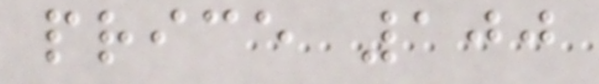price 100
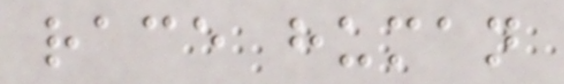race human
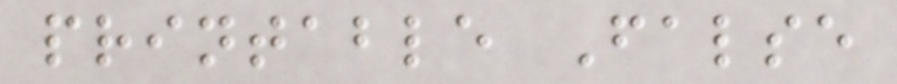printable False
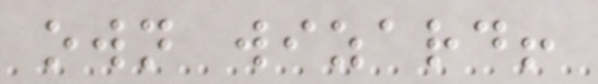own wizard!
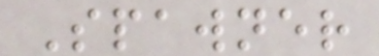Spawner
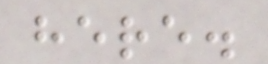here.
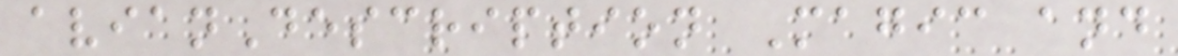avianDescription Magic and
